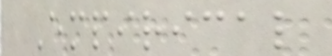Empirical
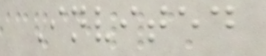Invited
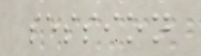session
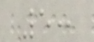5:
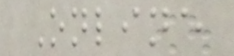Online
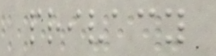privacy
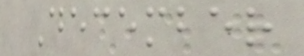December
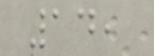14,
